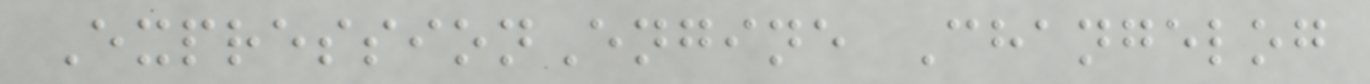ExpressionEngine Changelog
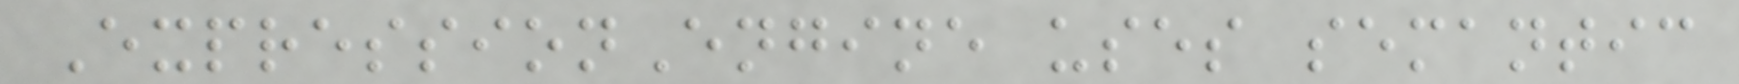ExpressionEngine uses semantic
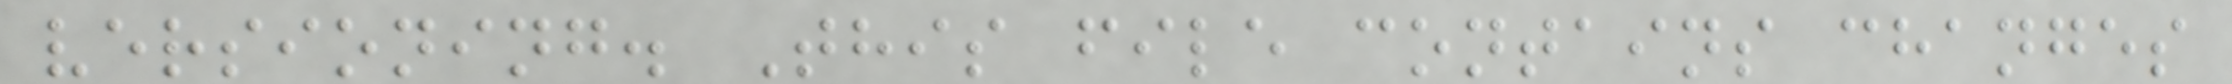versioning. This file contains changes
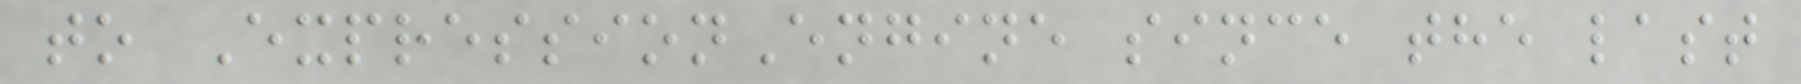to ExpressionEngine since the last
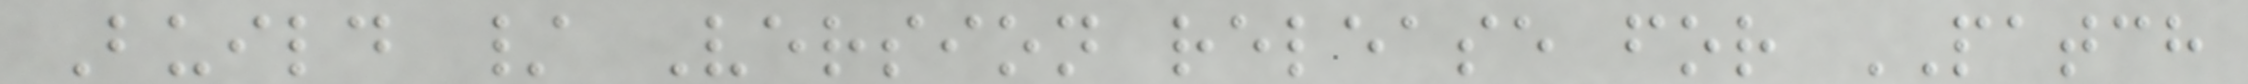Build / Version release for PATCH
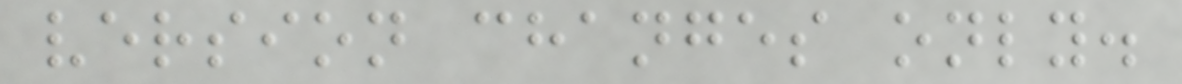version changes only.
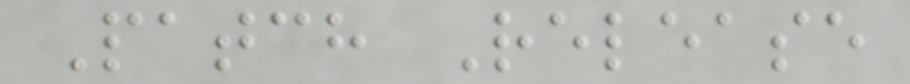Patch Release
